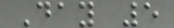Day 5
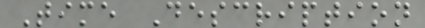Time Description
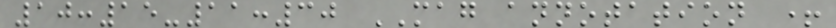10:15-11:30 MAG annotation +
